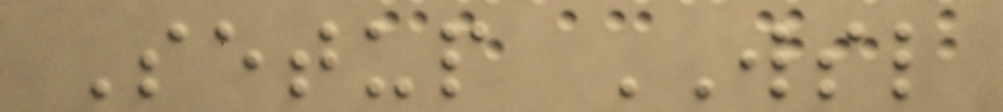Setup WSL
